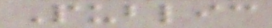Public
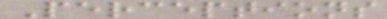Perceptions
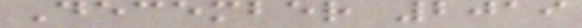December 2019
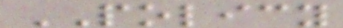POLICY
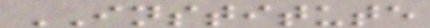INSTITUTE
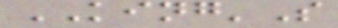KING'S
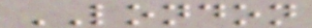LONDON
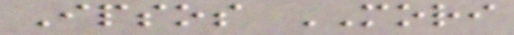Ipsos MORI
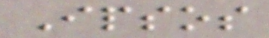Ipsos
